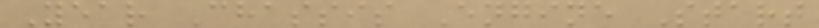Year Chassis Engine Start
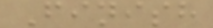Finish
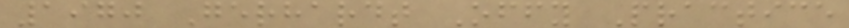1970 Gerhardt Offy Practice
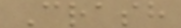Crash
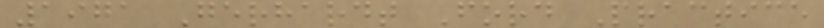1971 Gerhardt Ford Practice
